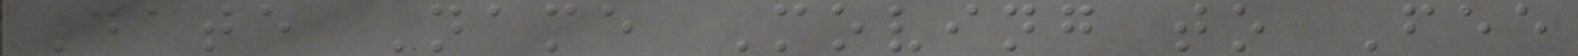Date Name Moving to Fee
